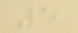5
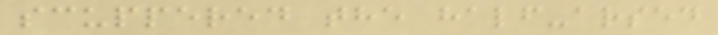scuppered the half-arsed
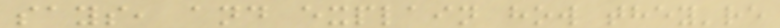says, and explain how they're
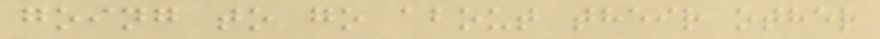going to go about their other
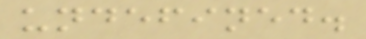undefined.
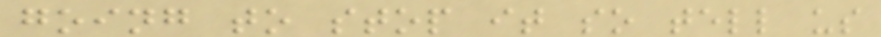going to stop it so tell us
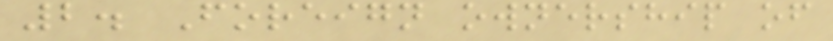2. Foreign ownership of
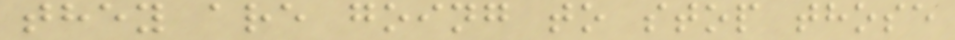they are going to stop those
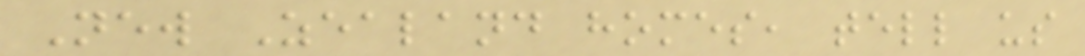New Zealand homes, tell us
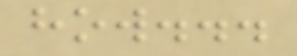how...
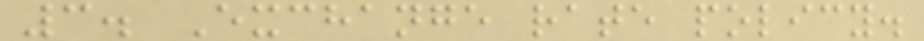3. Exchange rate policy.
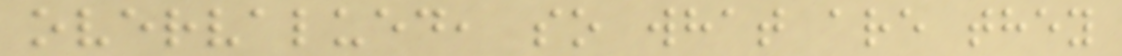overvalued, so what are they
